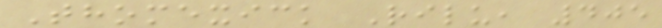Thomexick Rilu, 405
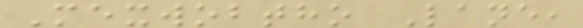Mexwobtho Lane,
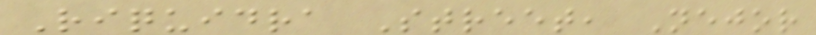Riquidra Street, Nejor
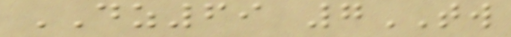DZ69 7TW
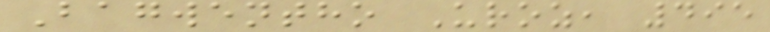Bagwentho Uroz, 495
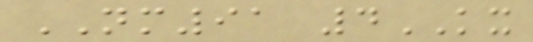NM91 4KX
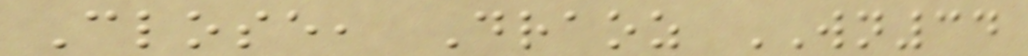Close, Draoz WN34
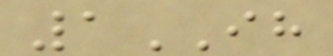1IH
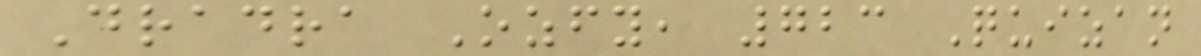Dradra Ozfy, 723 Quizan
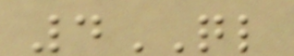4QL
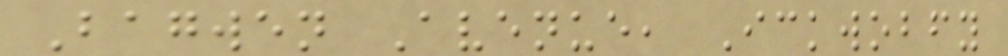Bagwen Avenue, Ickwobfy
